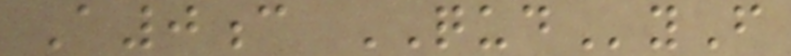A0c QUDyF
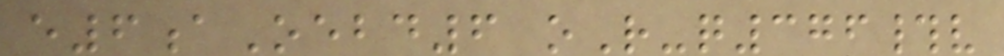e6aOebd6 oR-q376#v
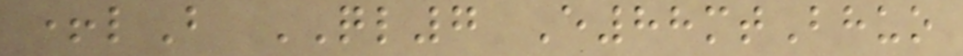+lB QL7 E88mtBhuo
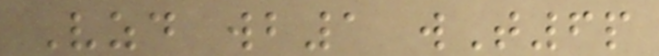Vzd wb1 wT6p
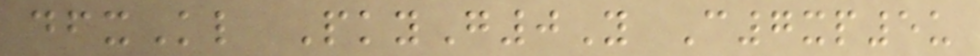dfxKl PkyG0Y C7xp5u
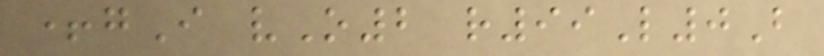+gI vO2 r99L0B
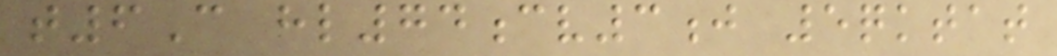t6C hl74cv3j 5qktat
